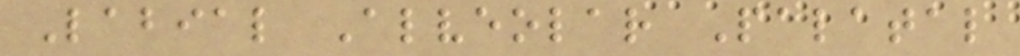Labial Alveolar Palatal
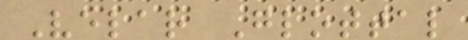Velar Glottal
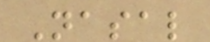Nasal
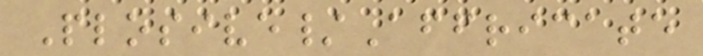Plosive/Affricate
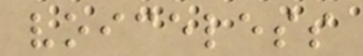voiceless
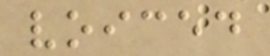voiced
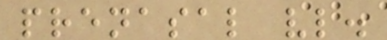prenasal vl.
